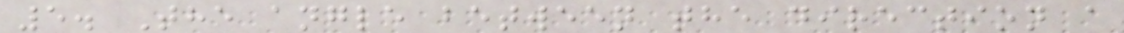5. The angle between the direction a
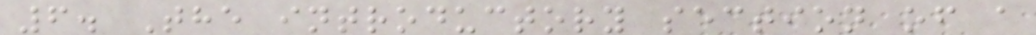6. The introductory section of a
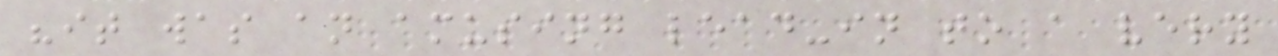"it was an amusing lead-in to a very
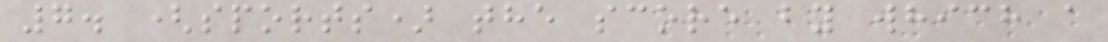7. (sports) the score by which a
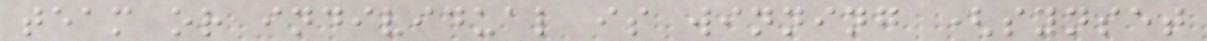team or individual is winning (synset
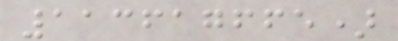113617665)
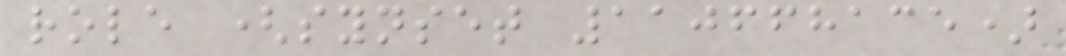role (synset 110668135)
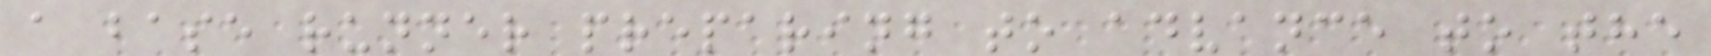a base runner preparing to advance to the
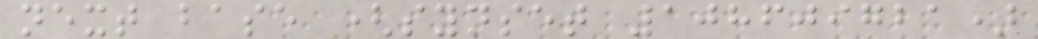next base (synset 108609721)
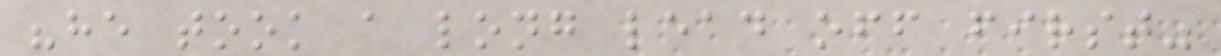"he took a long lead off first"
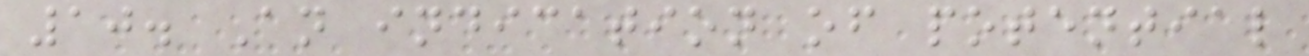10. An indication of potential
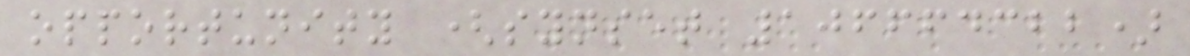opportunity (synset 106664322)
